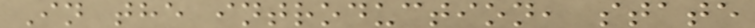In the introduction, state
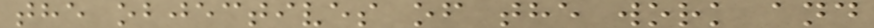the objectives of the work and
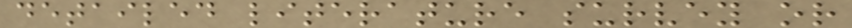detailed literature survey or
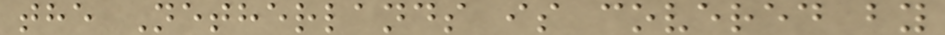the Netherlands is covered by
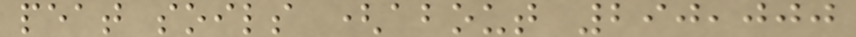peat soils (about 290,000
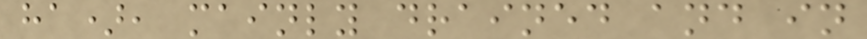ha), mainly drained and in
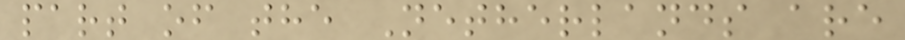part of the Netherlands are
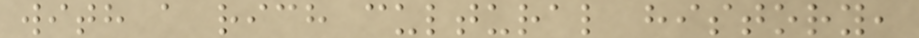with a rich cultural history,
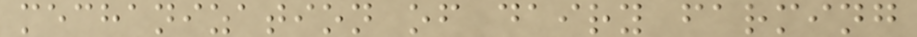mechanization of dairy farming
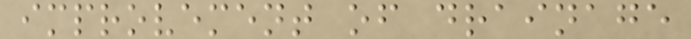improvement of drainage
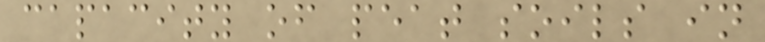capacity of peat soils in
